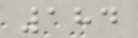184
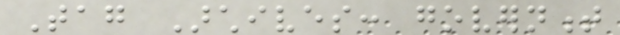Tag Archives: government
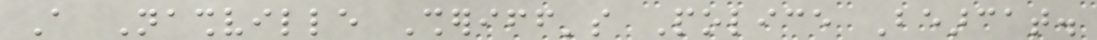A Nashville Sheriff's Police Bearcat.
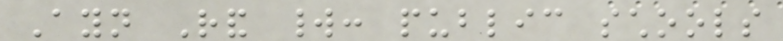Ayn Rand world: public schools
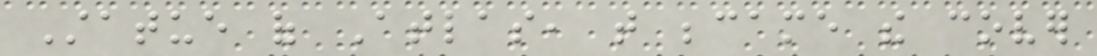Statue of Atlas, that became the cover
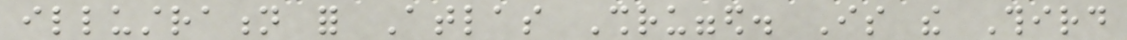illustration for Atlas Shrugged. Is the Third
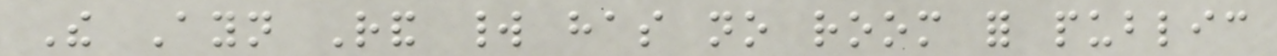The Ayn Rand world has no room for public
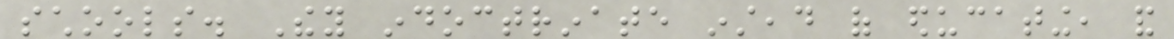schools. They indoctrinate instead of educating, and
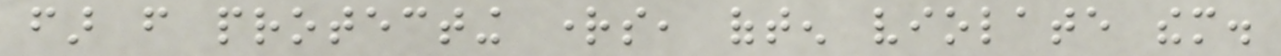far from protecting rights, often violate them.
